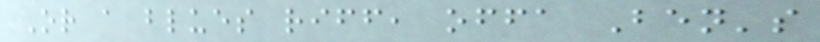Or a blues riff, offa Ben's
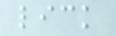lick
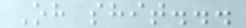Oh shit...
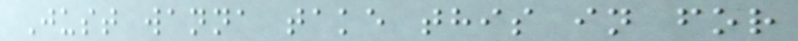Just wanna take this in for
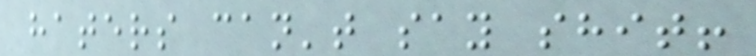haters can't say shit!
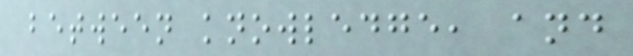between knowledge, and
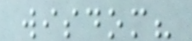wisdom?
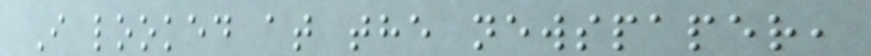I looked at the newspaper,
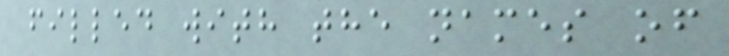filled with the names of
